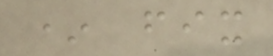* fix
